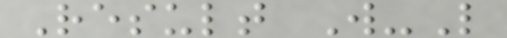Result W-L
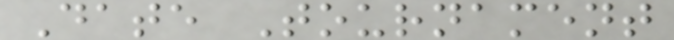Date Tournament
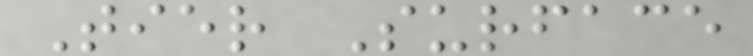Tier Surface
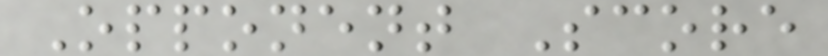Opponent Score
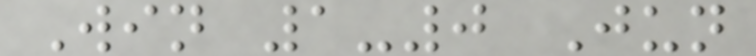Win 1-0 Jun
